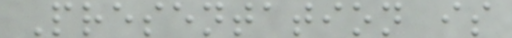Presentation is
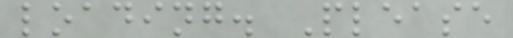loading. Please
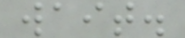wait.
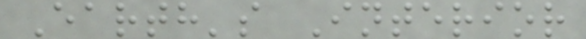Earth's Interior
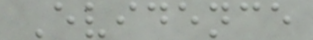Evidence
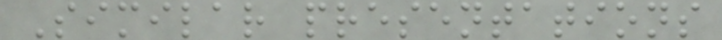Similar presentations
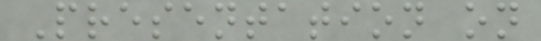Presentation on
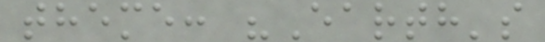theme: "Earth's
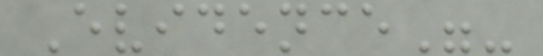Evidence"-
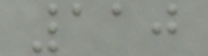110
